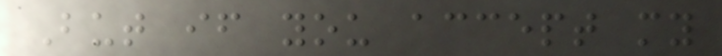But if you accept my
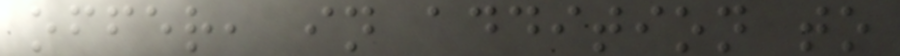offer, in addition to
